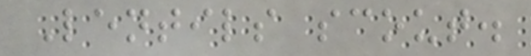Lentils scout.
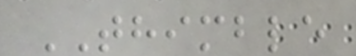THIMBLE
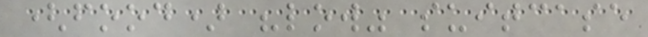(food) "low" suitcase
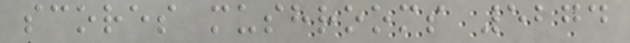scores mushrooms 5274
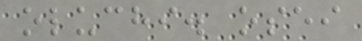oluchi. osei
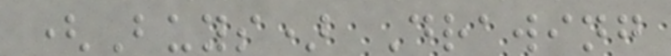(Buys) Drawing
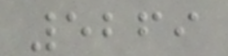5269
